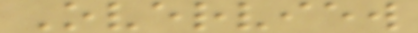Overview
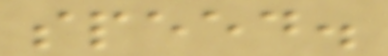speed.
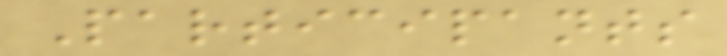Participants
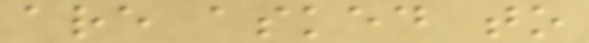are asked to
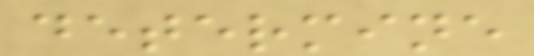determine
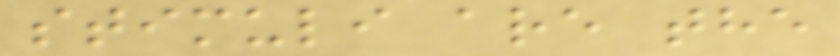stimuli are the
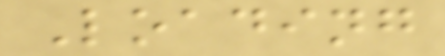Loading
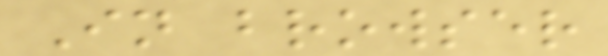In browser
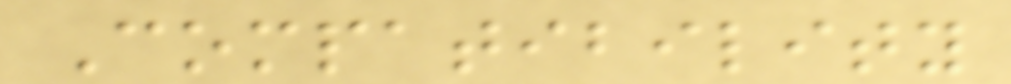Compatibility
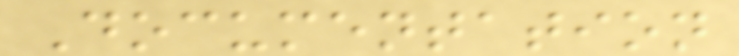Documentation
